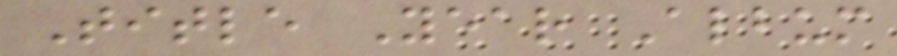Title Year Album
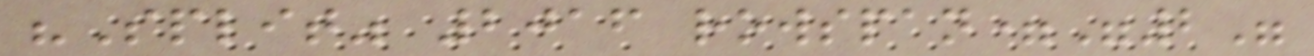"Split" 2016 rowspan="2"
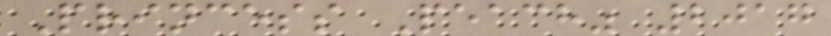Princess Peach" 2017
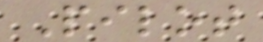Pilot
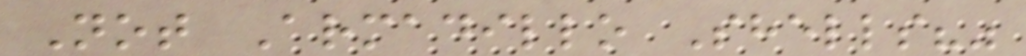Not Armadillo Shells?"
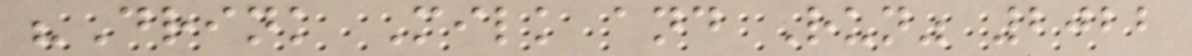"Drink Milk and Run" 2022
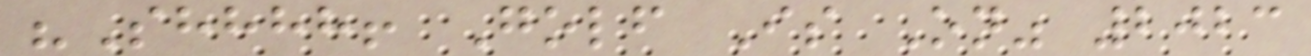"Shhhh! Golf Is On" 2023
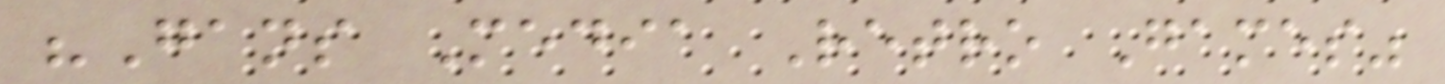"Gans Media Retro Games"
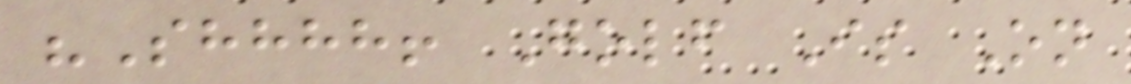"Shhhh! Golf Is On
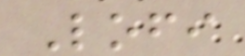Lofi
